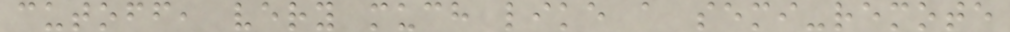cutoff, very much like a semi-remote
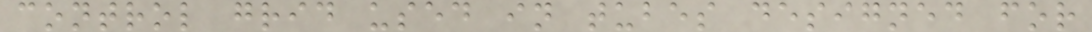control grid used in tubes designed for
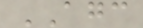AGC
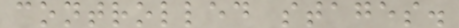controlled stages.
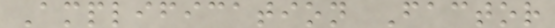Amplification Factor
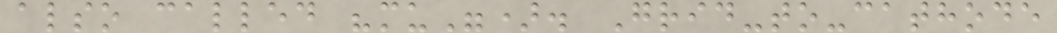also called "mu"). Grid-to-cathode
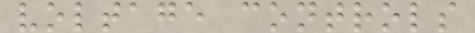voltage controls
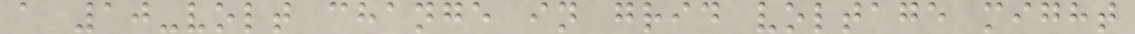a 10-volt change in grid voltage might
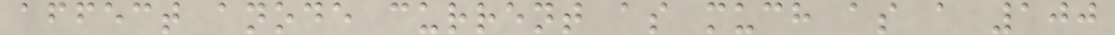affect anode current as much as a 100
